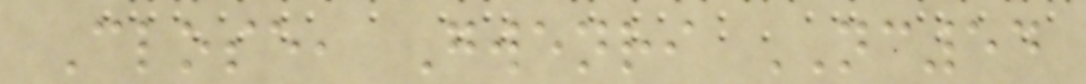Close, Gwenri NC54
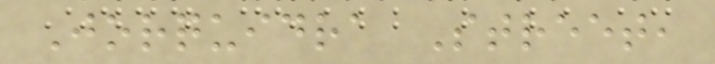Jorquidra Street,
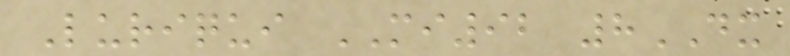Luriqui MI92 8DX
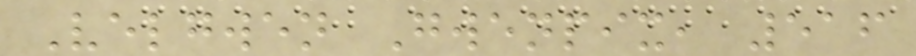Velgwen Gwenpix, 516
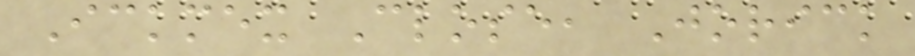Ickmex Close, Jorick
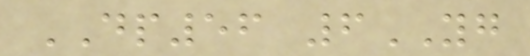DP56 6YG
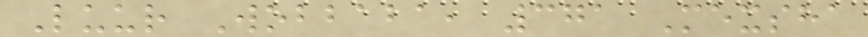Luur Wobbaba, 371 Mexsha
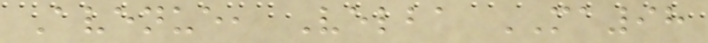Avenue, Velba MA98
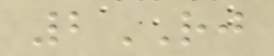2RJ
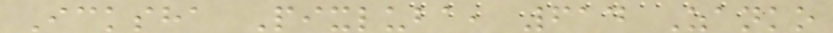Icksha Pixluba, 614 Zanko
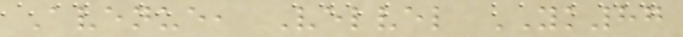Avenue, Velvel YK87
